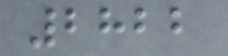2822
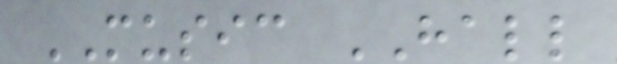MUSIC HALL
